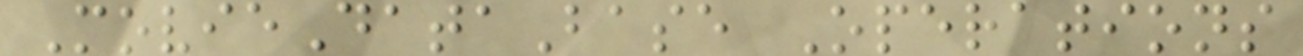MovieDataBase Operations
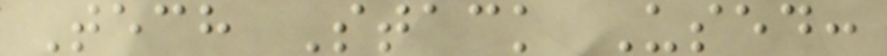Tech Stack Used:
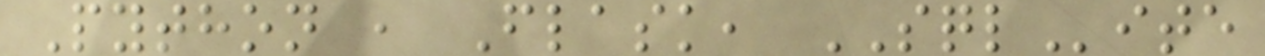Python , Flask, SQLite
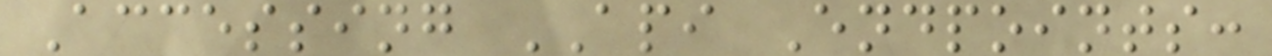Accessing API Endpoints:
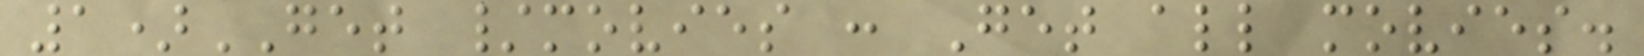1)GET /movies : Get all movies.
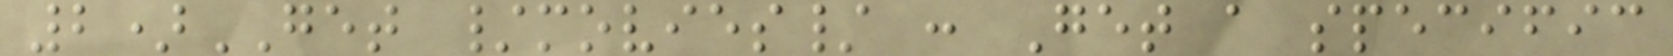2)GET /movies/ : Get a specific
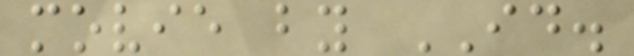movie by ID.
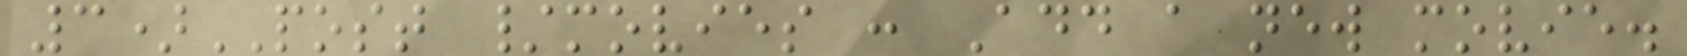3)POST /movies : Add a new movie.
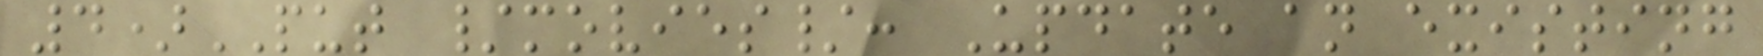4)PUT /movies/: Update an existing
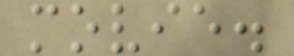movie.
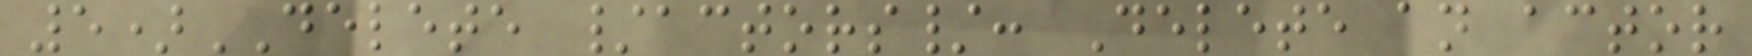5)DELETE /actors/: Delete an actor
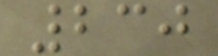230
